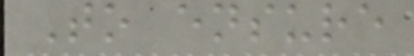To ensure
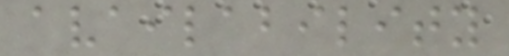availability
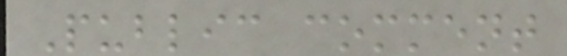Public comment
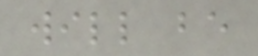will be
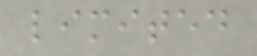limited
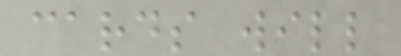cards will
